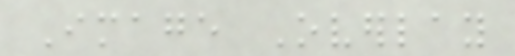Image Overlay
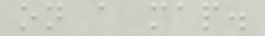on a map.
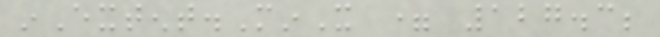inExtent.MinX = 127.3;
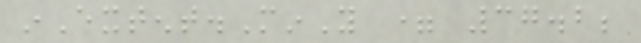inExtent.MinY = 37.2;
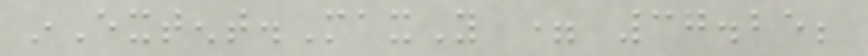inExtent.MaxY = 37.25;
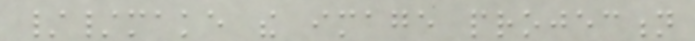//make the image projection
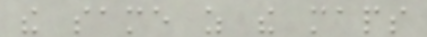the same as the maps
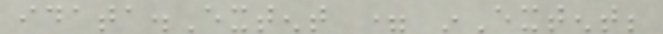idata.Extent = inExtent;
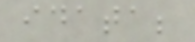idata;
